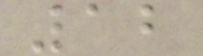12
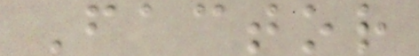Factor
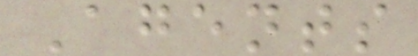Agents
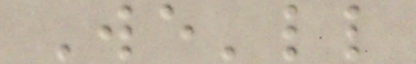We'll
